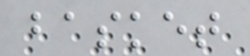basket
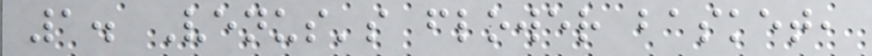1. Venus's flower basket,
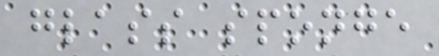glass sponge
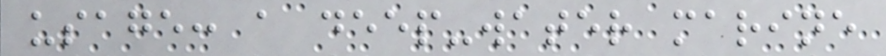usage: a deep-water marine
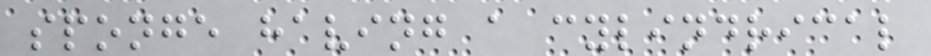sponge having a cylindrical
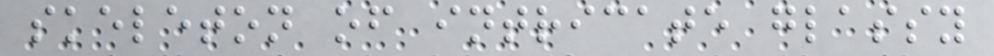skeleton of intricate glassy
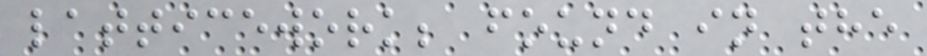latticework; found in the
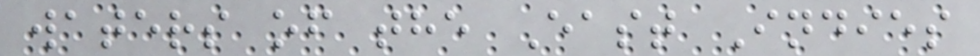waters of the East Indies
